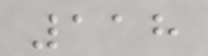118
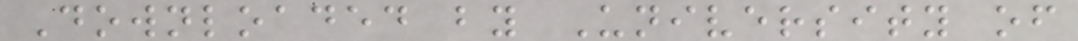Downloaded by University of
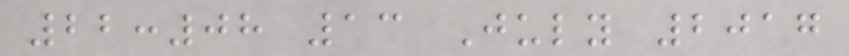22:08 13 July 2017
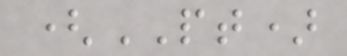(PT)
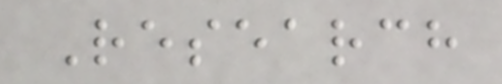Research
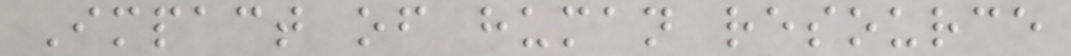Impact of human resource
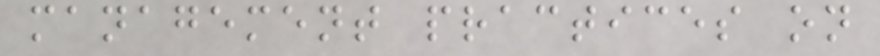management practices on
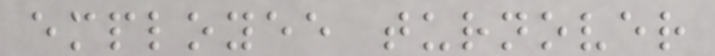employee turnover
